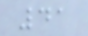41
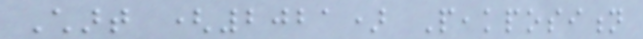Chart (2021) Peakposition
